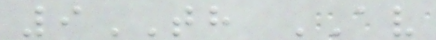9TH AV
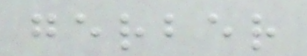gerber
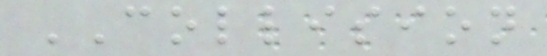COLLISION
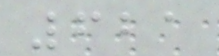621
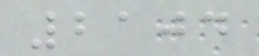2104
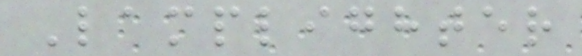Lamplighter
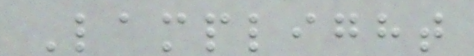Lamplight
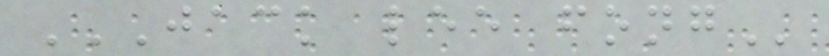JACK LEE FONG
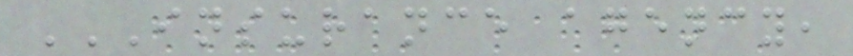INSURANCE AGENCY,
